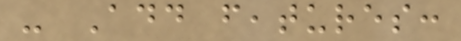- Add features:
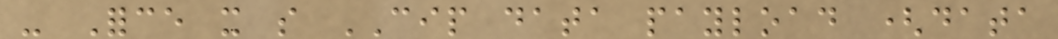- Force it so CIP data payload (data
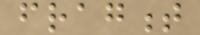fragment
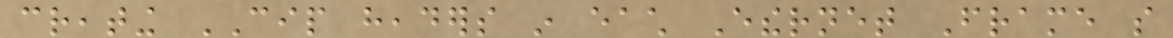creating CIP headers in each Ethernet Frame so
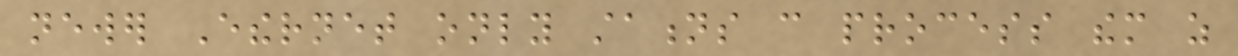newer Ethernet only stations can process them as
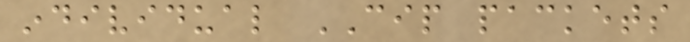individual CIP packets
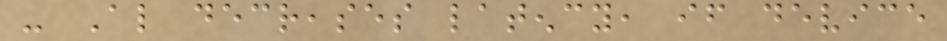- Also decreases latency, if device
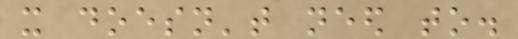it doesn't need to.
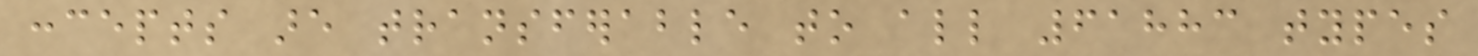concepts are transferable to all 61883 types
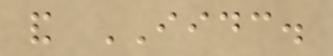and IIDC.
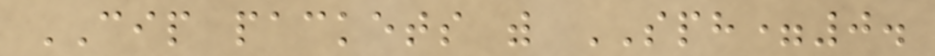CIP packets with SPH=0.
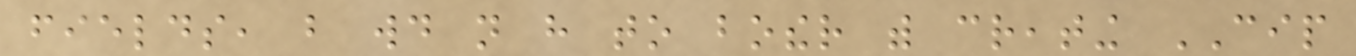fields, but would not have to bother with creating CIP
